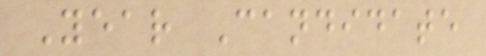Year Candidate
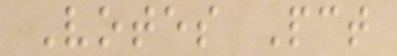Votes Pct
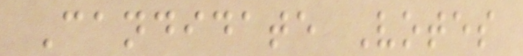Candidate Votes
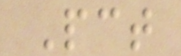Pct
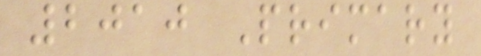2010 Primary
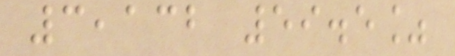3,132 59.5%
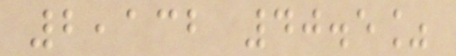2,132 40.5%
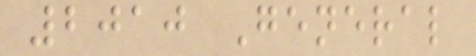2010 General
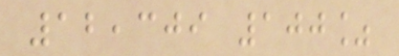12,309 100%
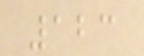123
